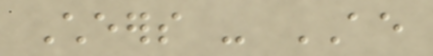Cheers - AE
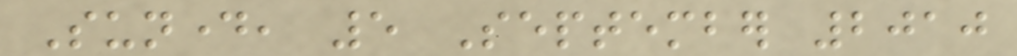Sunday, 5 September 2010
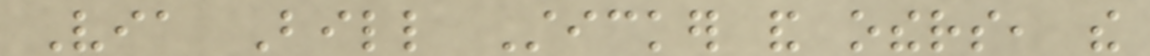Via Bill Sticker and others, the
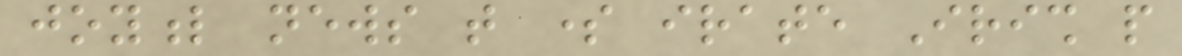joyful news that some irate Irish people
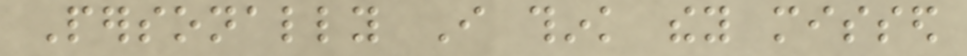Personally I think they missed
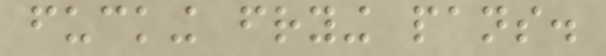fucking frying pans.
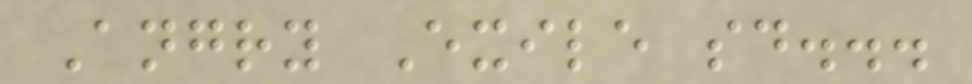Angry Exile said...
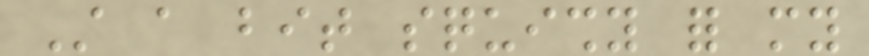Still a bit squishy for my
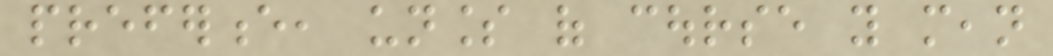preference, unless of course you mean
